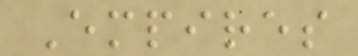Empires
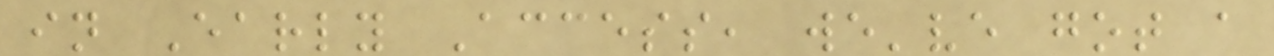in Early Access, we've got a
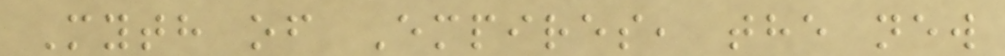Myth of Empires, the new
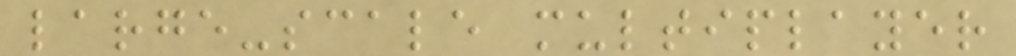large-scale multiplayer
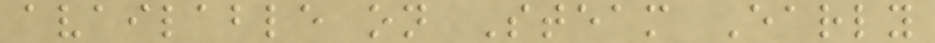available on Steam Early
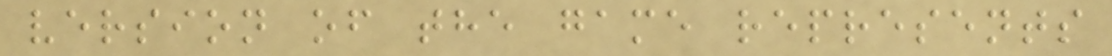version of the game represents
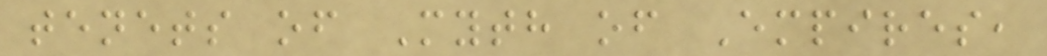tenets of Myth of Empires,
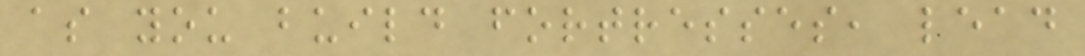as you build fortresses, lead
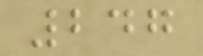247
